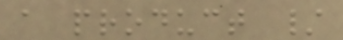a product /
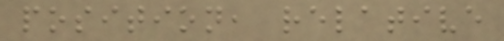position, relative
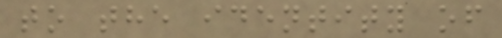to the identity of
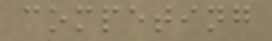competing
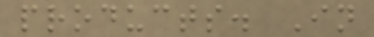products. In
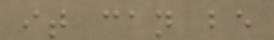it can be
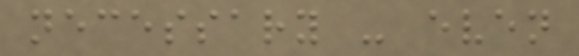necessary - even
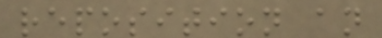reposition an
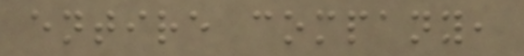entire company,
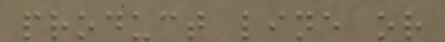product line or
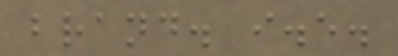brand. i.e.
